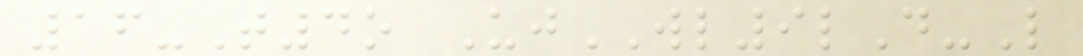16-T4o UjWL9lD-L
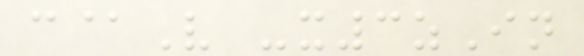c@V -x3zIn
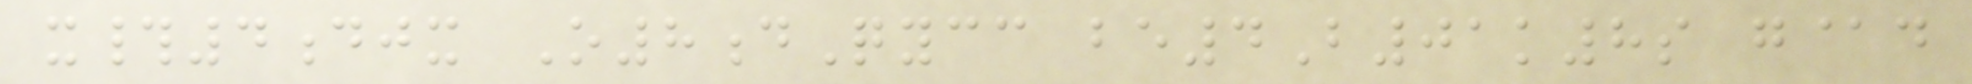x#4djx O8dQycc be4B01k8s g@d
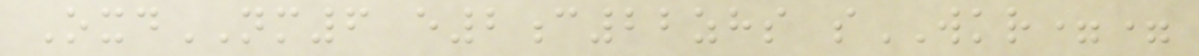OxdNM6 e2c22zhs sWKR==
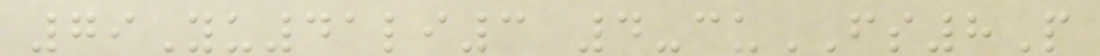79Yu41li3 4-cuFS8P
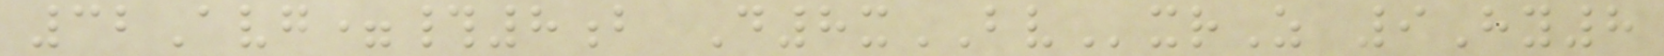32Avg=#8b D8xBVxrZ 9Hy8
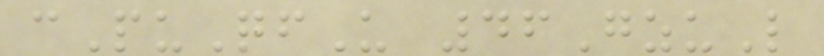cPuQfU 46GzuL
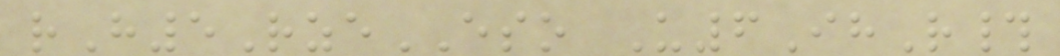rH5RzeESO U6IhR#
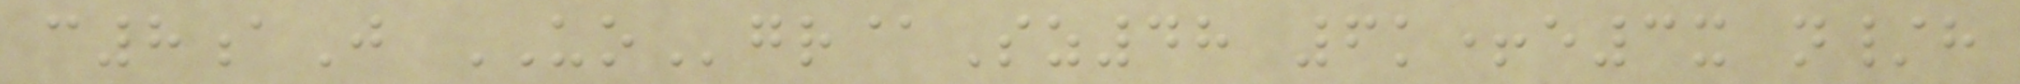c8aJ UOgr@Sz48 6k+e3x n/h
